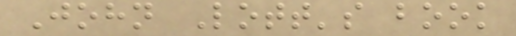John Lott's book
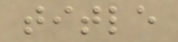title
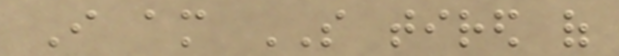I am SO tired of
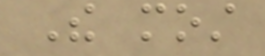The most
